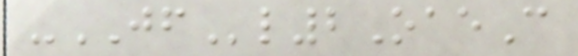-JFl2OaeC
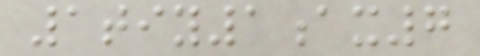1tiy1ax7
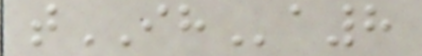tIHa8
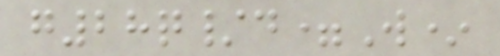g28q/d=W*
